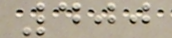400
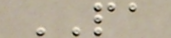PA
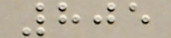805
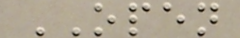OPEN
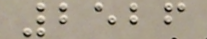2526
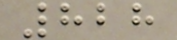828
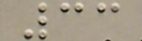33
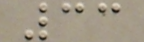33
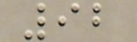92
